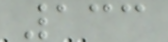133
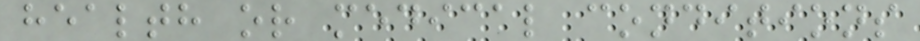health or medical conditions
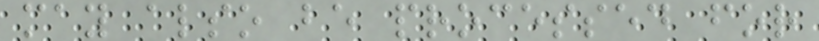may also be processed for
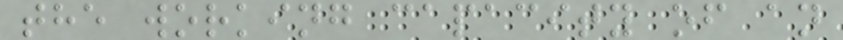the working capacity of an
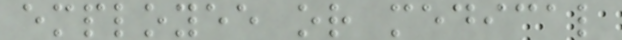employee or medical
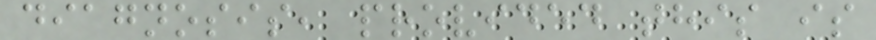diagnosis, provided this is
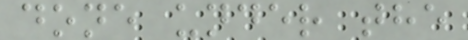done under the
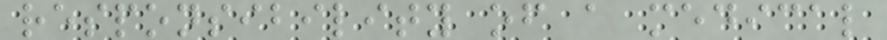responsibility of a medical
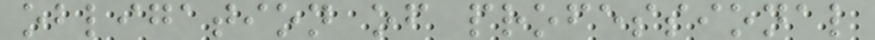obligation of professional
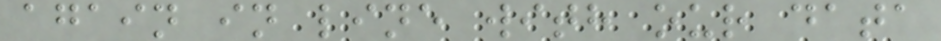again in line with our data
